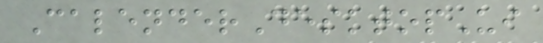CalenderDesktopUi
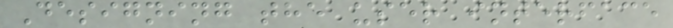Designing the user interface
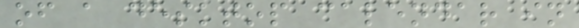of a desktop calendar in
